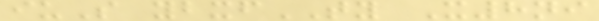iuS ybxfTY X8ni
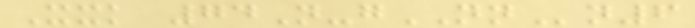Xxk 74N-gNNn6
